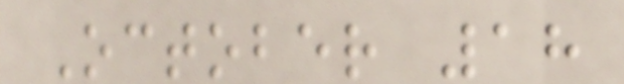October 18
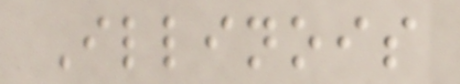Illinois
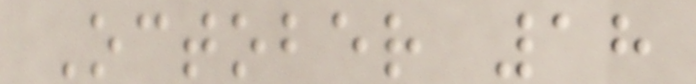October 18
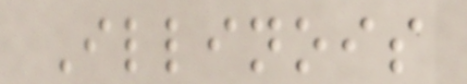Illinois
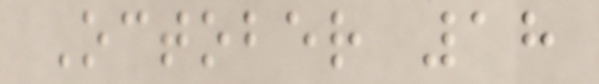October 18
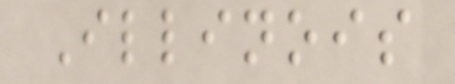Illinois
